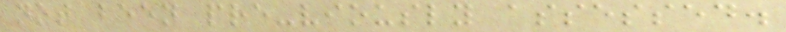not been pre-viously assessed.
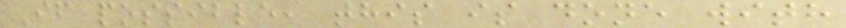If possible, this is done with
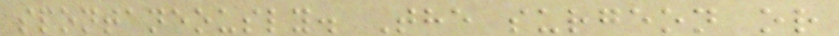spontaneously. The surgeon or
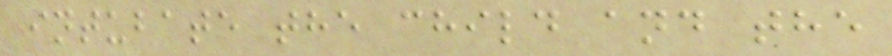intubate the child and the
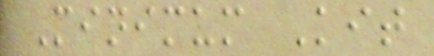Minimum Kit
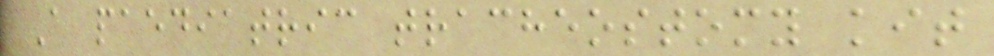A paediatric tracheostomy kit
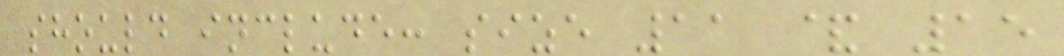should include: size 11 & 15
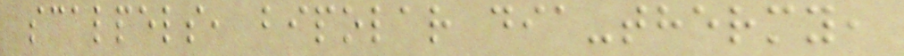scalpels, bipolar dia-thermy,
